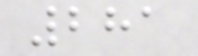281
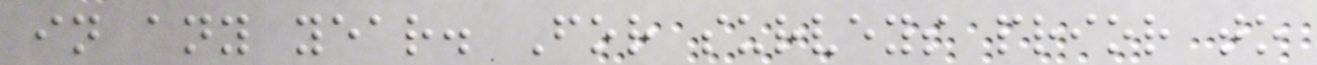in any year. For surveys prior to
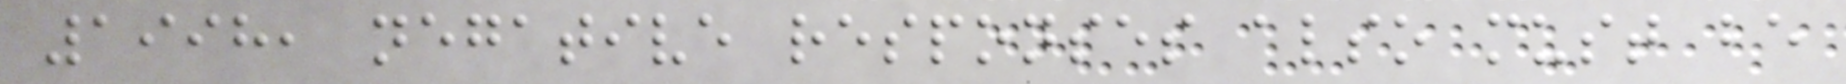1998, negative responses also must be
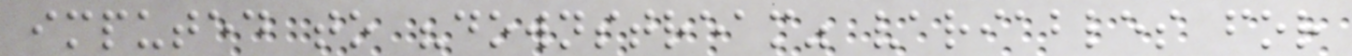imputed to "downstream" variables for
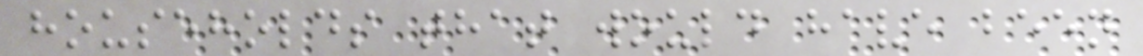households that would have been
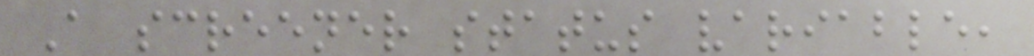A screener status variable,
